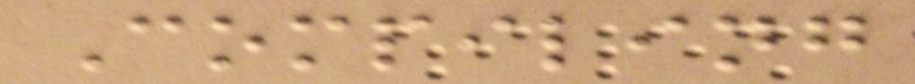Compiling
